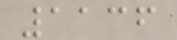1136
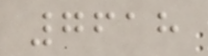7618
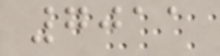7011
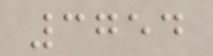3754
